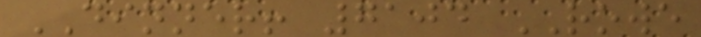DINNER! 7104 ROWE
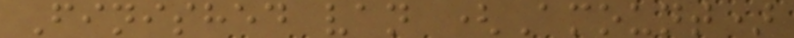Finished van (Amount)
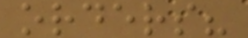orders?
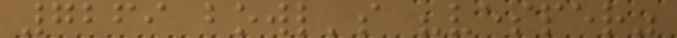7269 bowl's "vesper"
